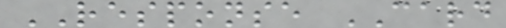RESPONSE CARD
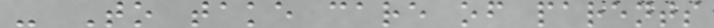- To take care of parents
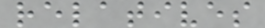relatives
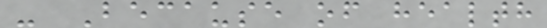- Because of health
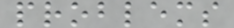problems
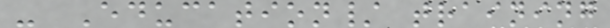- Education/ training
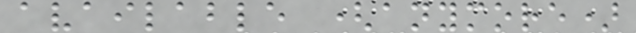available (anymore)
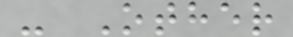- Other
